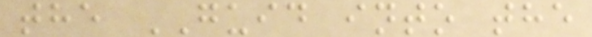the GUID into the
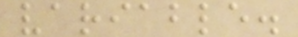variable.
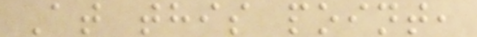At this point,
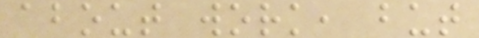about work, but
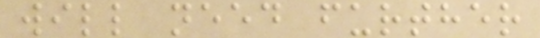will need further
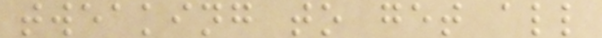tweaking to get all
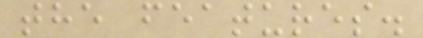the features.
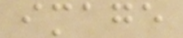image
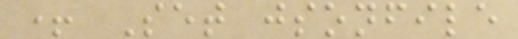+ Set jsonfile
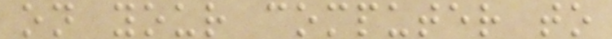on your computer to
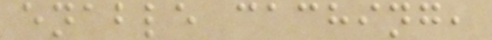enable caching,
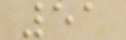51
